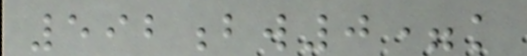592bw0=k
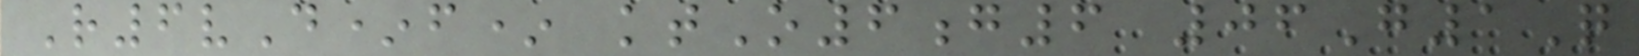R6vD*f* ktO6g6 06G1Q
